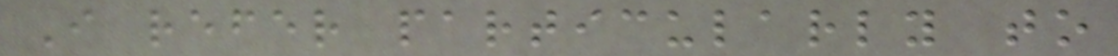I refer particularly to
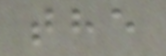the
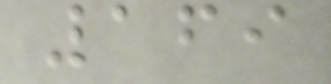169
